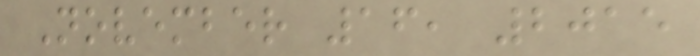November 16, 2015
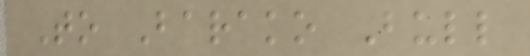To Barako Bull
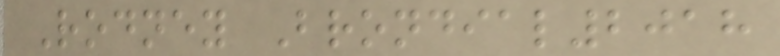Rodney Brondial2018
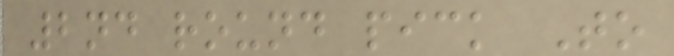2nd round pick To
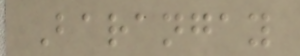Barangay
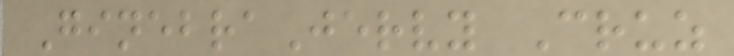GinebraJervy Cruz
